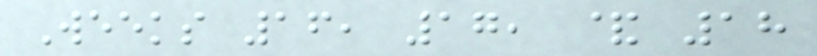Weeks 16, 17, & 18
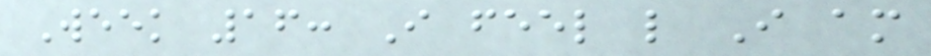Week 16: I feel like I am
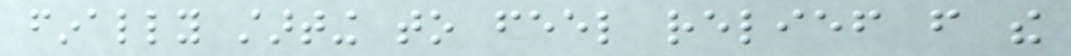finally starting to feel relief from the
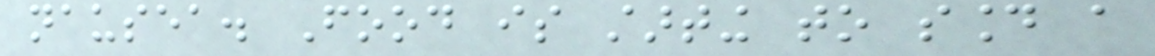nausea. Food is starting to sound a
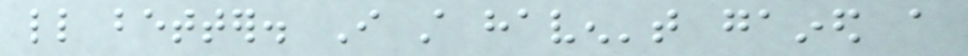little better. I still haven't gained a
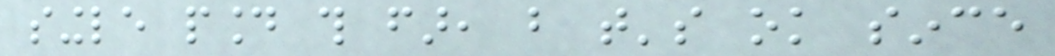single pound this far, but that's ok since
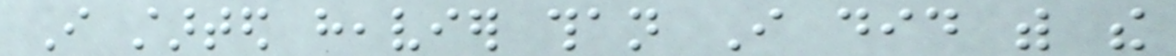I started heavier than I did with the
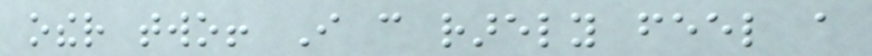other two! I can rarely feel a
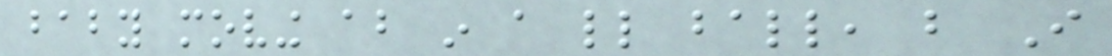baby moving about in a little ball, but I
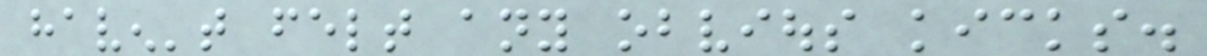haven't felt any obvious kicks.
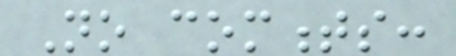No comments:
